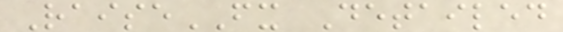RaiseFX Detailed
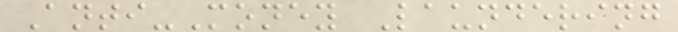Anti-Money Laundering
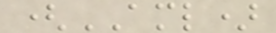(AML)
